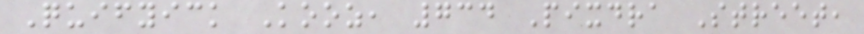Quifyick Kooz, 734 Pixdra Street,
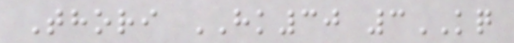Thori HK30 3KQ
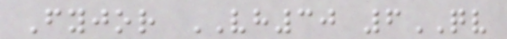Fyjor VH30 6QV
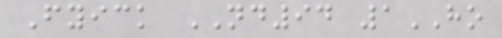Fyick ND94 1HO
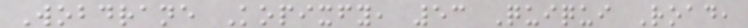Wobdrane Kopixfy, 53 Quiqui Road,
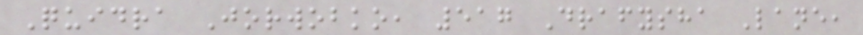Quidra Jorwobko, 517 Drafysha Lane,
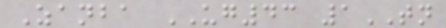Zanba UG43 1TN
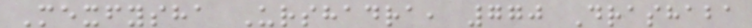Mexfysha Urshadra, 770 Drashaba
